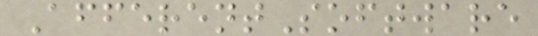AfferentSoftware
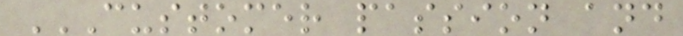CUSTOMER PASSION AND
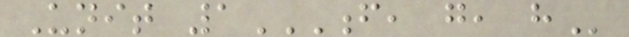Unit 1F, G, H
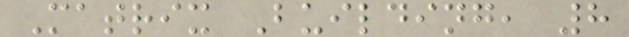Matrix Building, 8
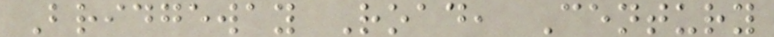Bridgeway Road, Century
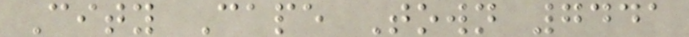City Cape Town 7441
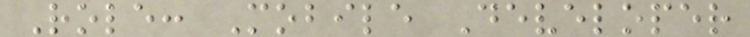Role: Mobile Developer
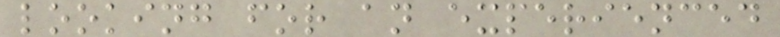looking for an experienced
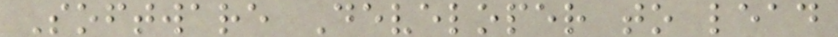Software Developer to lead
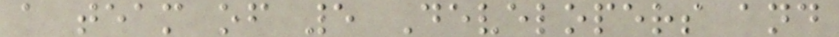a team of 5 Developers and
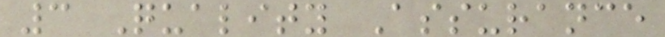3 Quality Assurance
